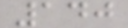140
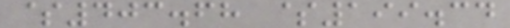$403.68 $199.34
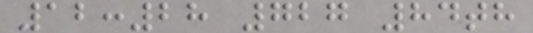12:28 727 84th
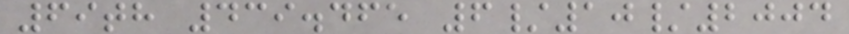69th 439.465 6/10/2004
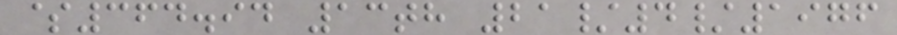$364.94 13th 21/4/1976
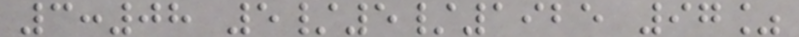3:08 5/5/1925 97%
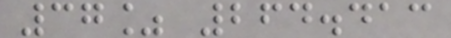37% 264.413
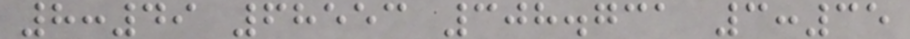8:49 68553 308.731 3:35
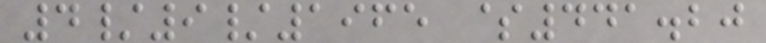4/9/1965 $441.20
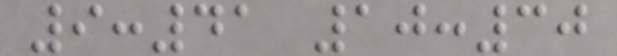9:41 10:30
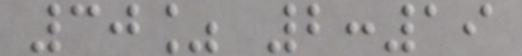30% 2:19
